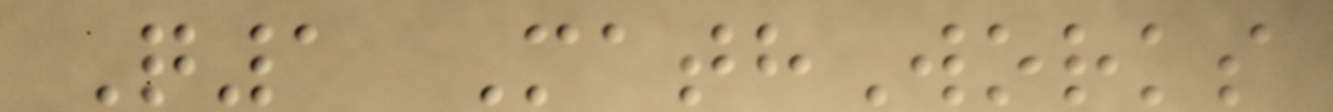Q1 MathWorks
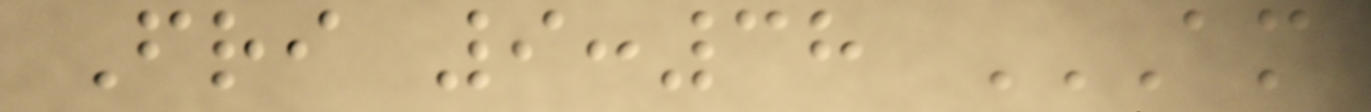Fri 9:38 AM
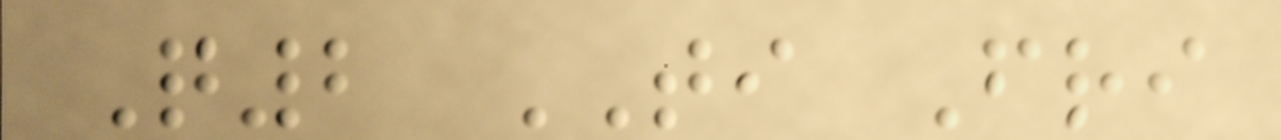Q2 TI Fri
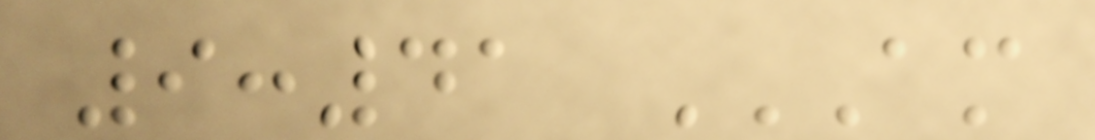9:41 AM
